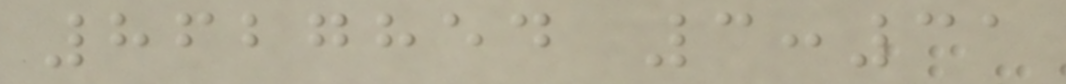8627854 3:31
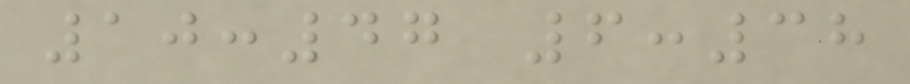10:47 6:38
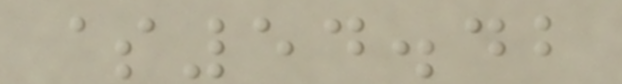$54.42
